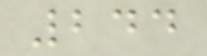244
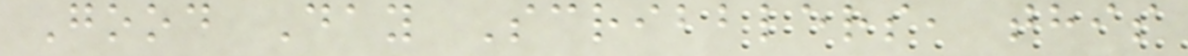Good Day Scribblers, this
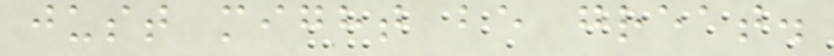just might be great.
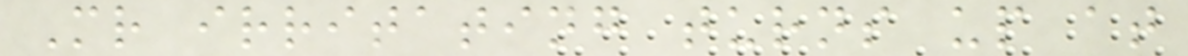Mr irritating turns up at
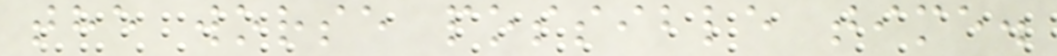the worse possible time.
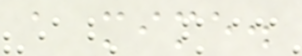a mime.
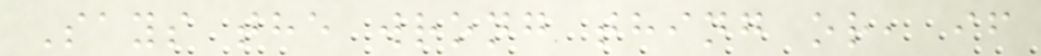Says the wrong thing or, if
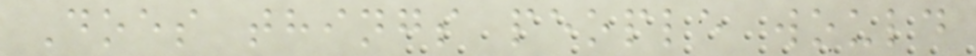Does things people would
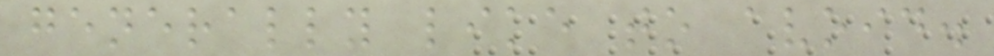generally like to avoid.
